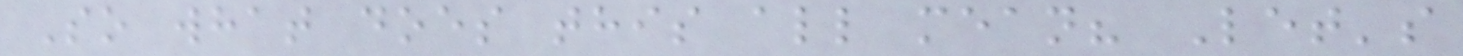So what does this all mean? Let's
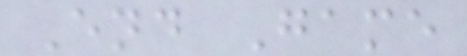End Game
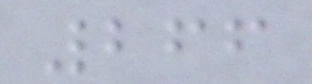266
